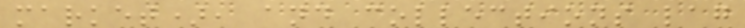market), and collections lag
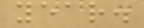year.
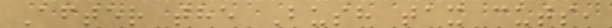After the Bush tax cuts,
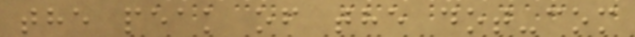the peak of the dot-com
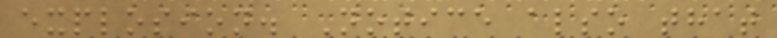explosion. Notice also that
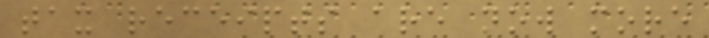tax receipts are now more
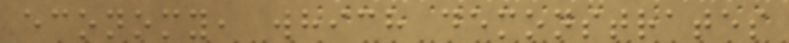economy, which demonstrates
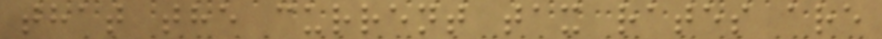that the current tax rates are
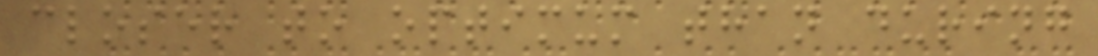closer to optimum than during
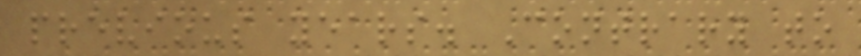previous years. Contrary to
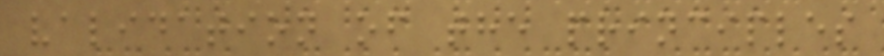validation of the principles
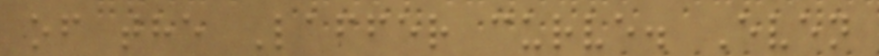of the Laffer curve. Even
